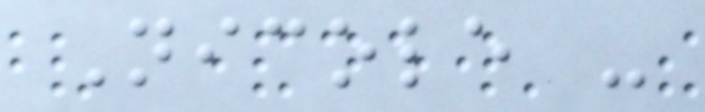Nicole -
